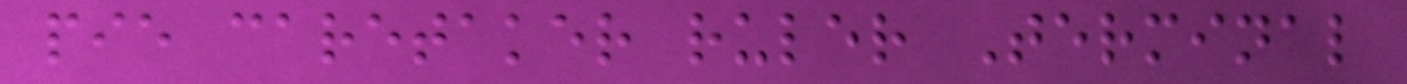pie caretaker ruler Terminal
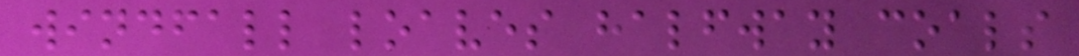windfall loaves halfway coals
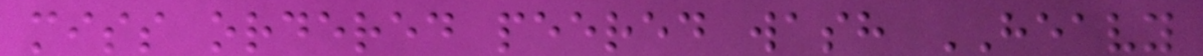miss ordered peered wash HEAVY
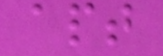apt
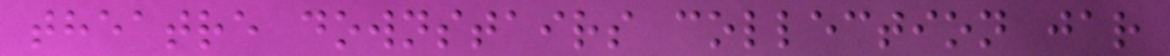theatre downstairs collection jar
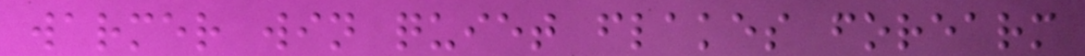warmer win quiet flakes forearm
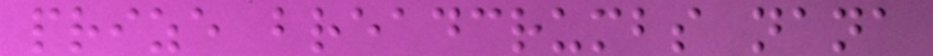prize breadcrumbs nana
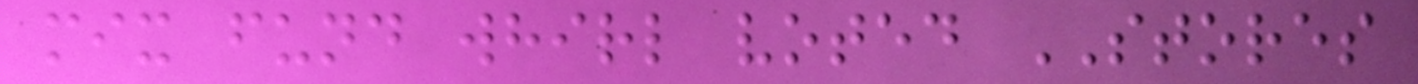mix fund whirl voted STORES
